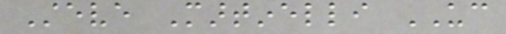Steve Martinelli UC
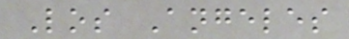Los Angeles
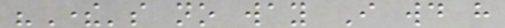"There's no way I would have
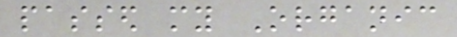passed my Organic
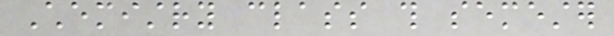Chemistry class this semester
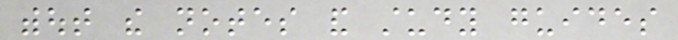without the notes and study guides
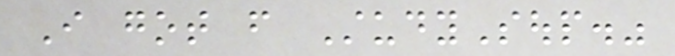I got from StudySoup."
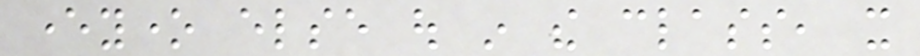everyone else out in the class, it
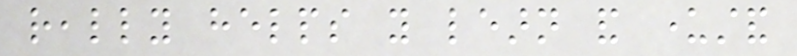really helps you learn and understand
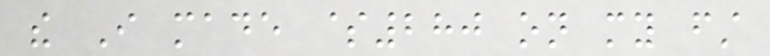the I made $280 on my first
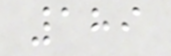189
